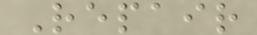Repair
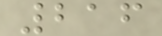216
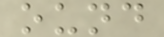ound
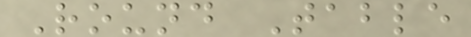Round Table
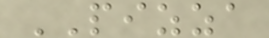PIZZA
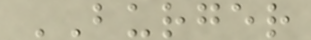BURGER
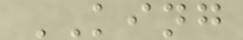KING
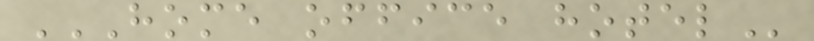HOME OFFICE HOTEL
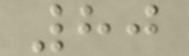80
